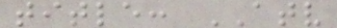title: ATV
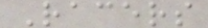Racers
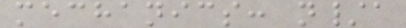mechanics: n/a
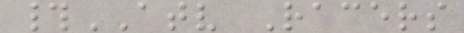#ATV Racers
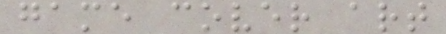game cover art
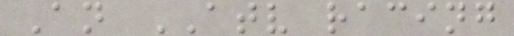An ATV racing
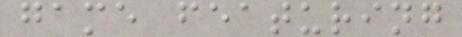game featuring
